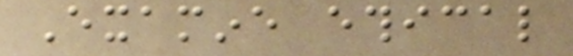Examine ethical
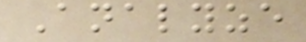Analyze
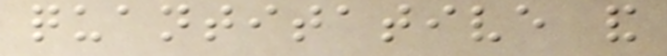quantitative and
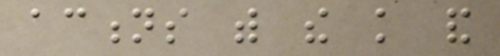actions with the knowledge and
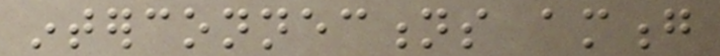interconnections among
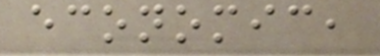economic,
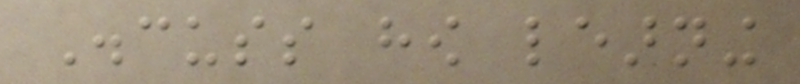Discuss how learning
